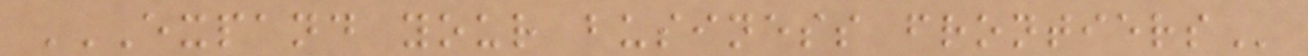EXPAND YOUR BUSINESS FRONTIERS
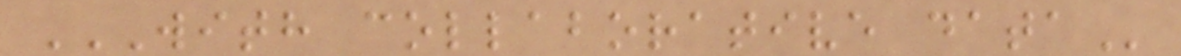WITH COLLABORATIVE DATA
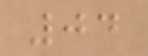04
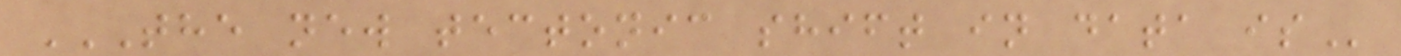THE NEW TECTONIC SHIFT IN DATA IS
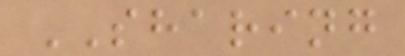SHARING
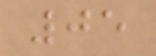05
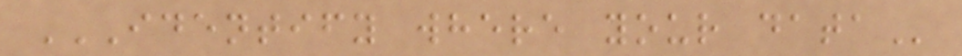IDENTIFY WHERE YOUR DATA
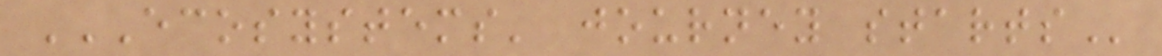ECOSYSTEMS' JOURNEY STARTS
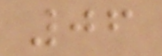06
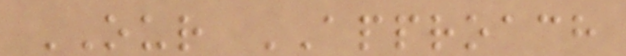OUR APPROACH
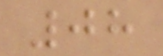08
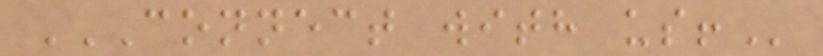CONNECT WITH US!
